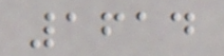1614
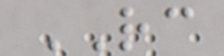RC
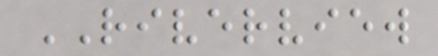RIVERVIEW
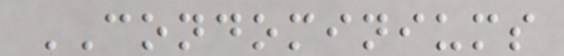CONDOMINIUMS
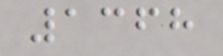1368
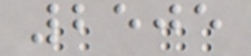2505
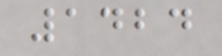1424
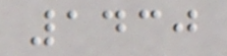1430
